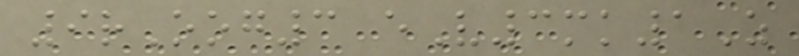9rOog3 eV3mk1Z
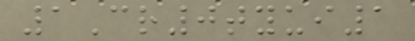1Cr0tyui1
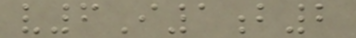v6I1b2
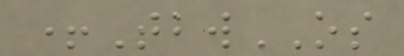+TbwOS
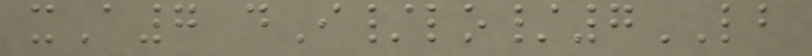xA7 dI/lo/7LB
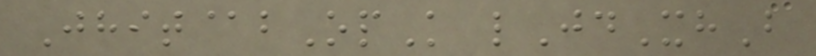Jhit@bOpK lJdXhB
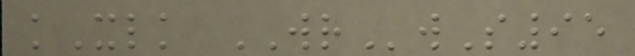kXlk WRwS95
